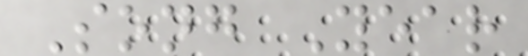Song Year
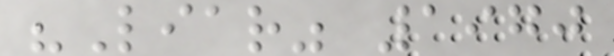"Liar" 1970
